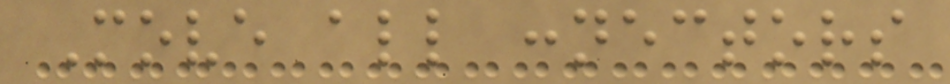Move all connectors
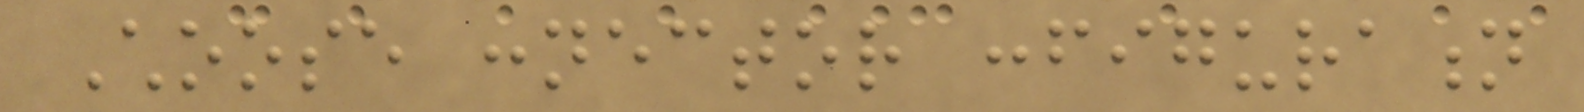Choose connector configuration
